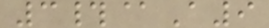3#@A9
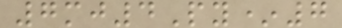7mj4Py*7
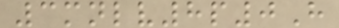3mnlv8p0H
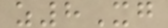z8Xg
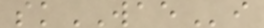skWAEi
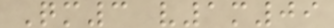Qm3 v1m09
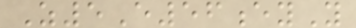Z5E56eyY
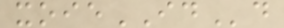xoieIDd
